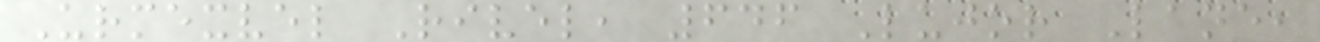Urmexvel Rivel, 646 Lujor Lane,
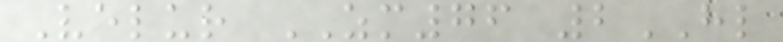Velur ZM76 2HL
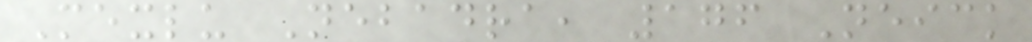Mexlu Nebadra, 176 Neick
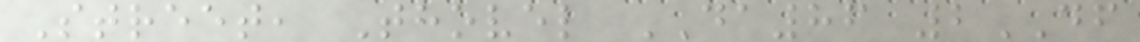Street, Thovel DA86 2DF
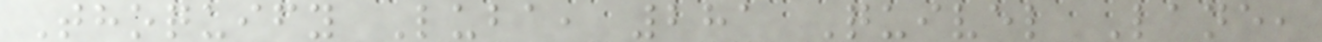Thoquify Luba, 281 Quivel Lane,
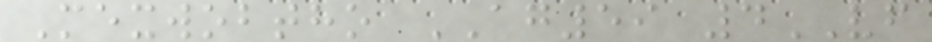Mexwobtho AG59 4VF
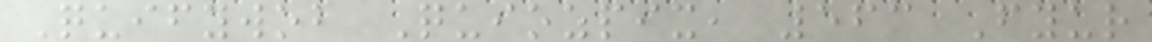Quifywob Quiozpix, 563 Fyur
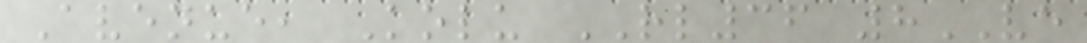Avenue, Kolu RL36 8VE
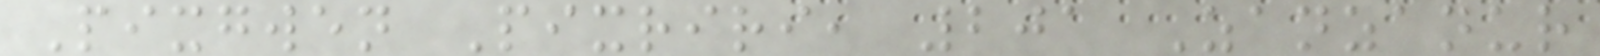Pixgwen Pixriri, 201 Zanzanur
